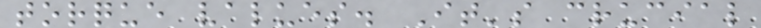torque values. It's crucial
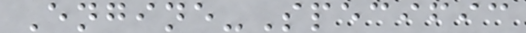Engine-Specific
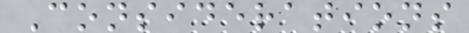Considerations
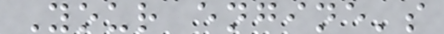Your engine's
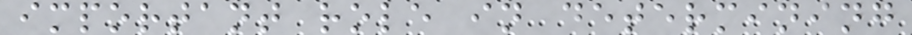important role in determining
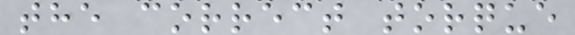the correct torque
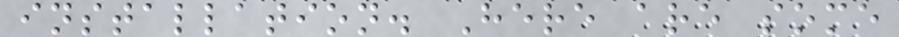installation. Here are some
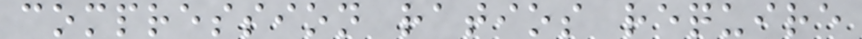compression ratios require
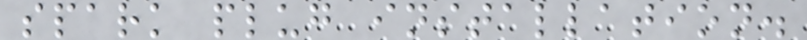spark plug installation.
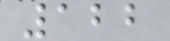122
